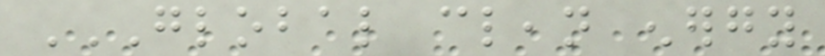GLOBAL CLEAN ENERGY
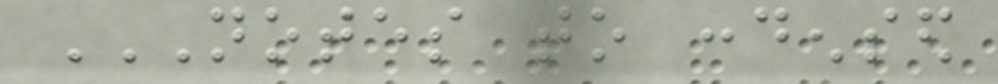NOTES TO CONDENSED
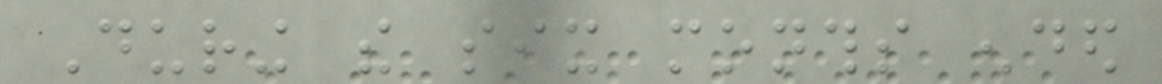During the six months ended
